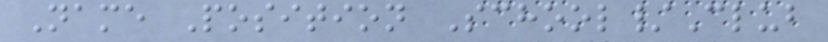Name Position School/Club
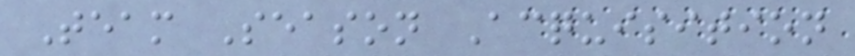Team Season Acquisition
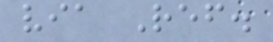via Ref.
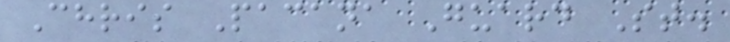Chris Pacana Guard St.
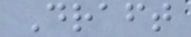Draft
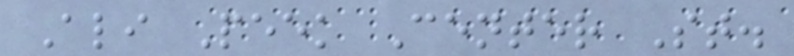Ali Peek Center St.
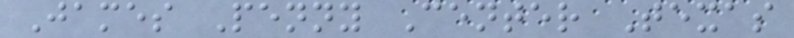James Penny Center Texas
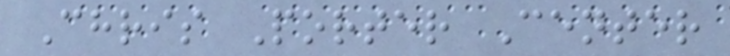Chris Porter Center
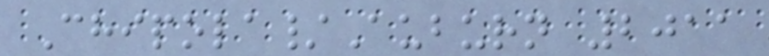Chipola/Auburn 2011
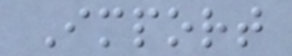Import
